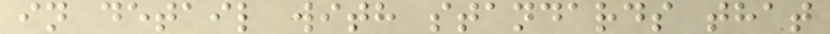in detail with standards that
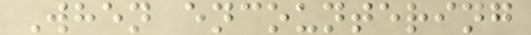When encountering
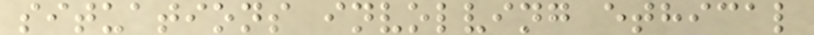situations involving ethical
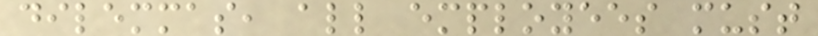dilemmas, all employees must
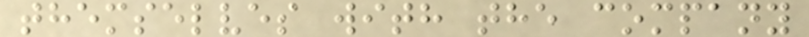themselves with the company
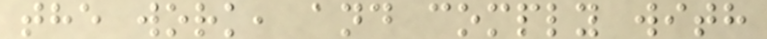the work, and comply with
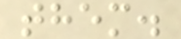them.
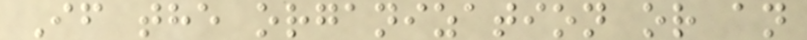If the organization or an
